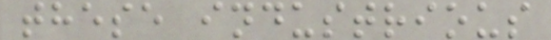these industrious
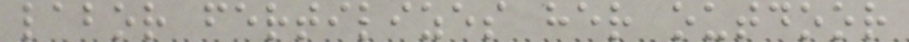labor fertilizes her outdoor
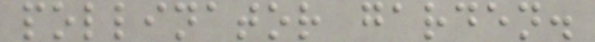pollinator garden.
